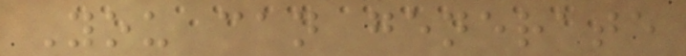You can generate
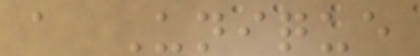a Unique
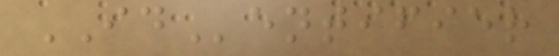IDentifier
